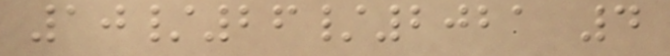10/26/2021 4
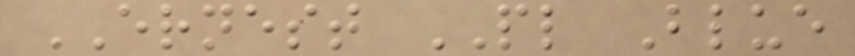ERNEST PL Blue
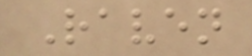Raven
